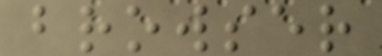browser
